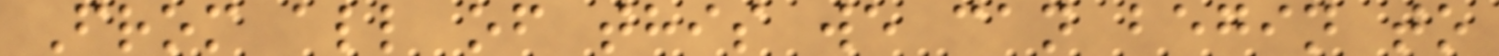From all of this we can begin to
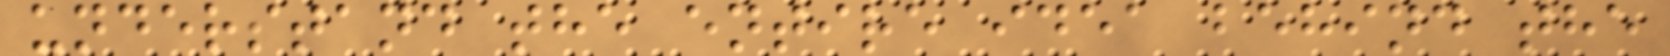understand the entire idea behind the
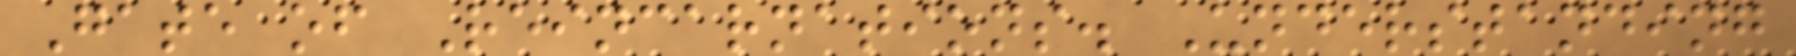Gate of Reincarnations. Understanding
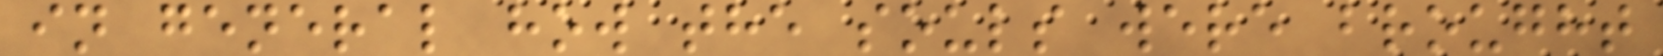in general how the souls were brought
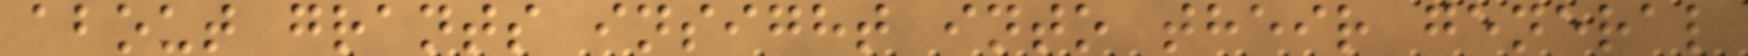about grants insight into their general
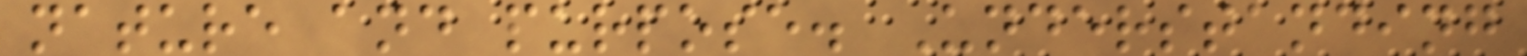nature and purpose. Understanding
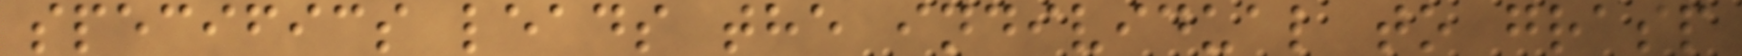specifics leads the individual to grasp
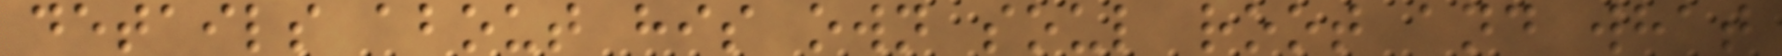details about his own soul root and what
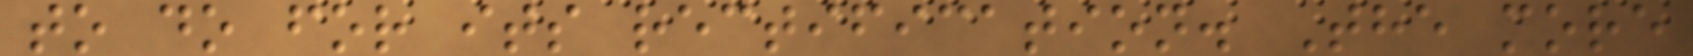to do for its rectification. The more
